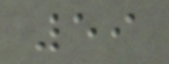59
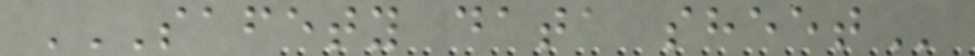SAFETY DATA SHEET
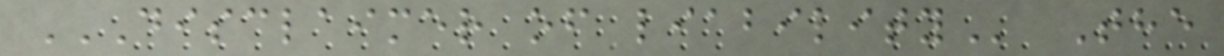DISCLAIMER OF LIABILITY The
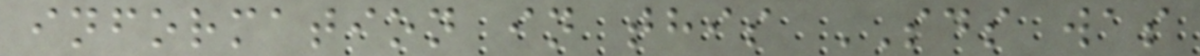information in this SDS was
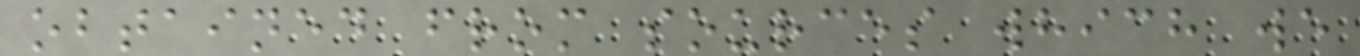obtained from sources which we
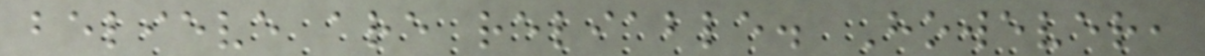believe are reliable. However,
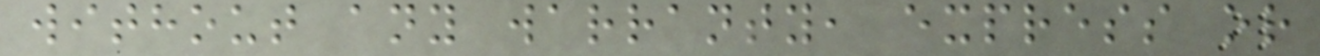without any warranty, express or
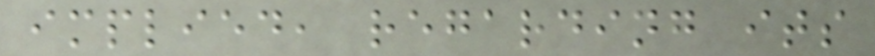implied, regarding its
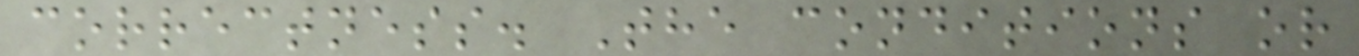correctness. The conditions or
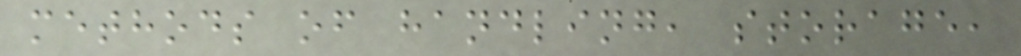methods of handling, storage,
